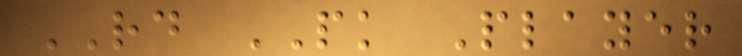RD PK Player
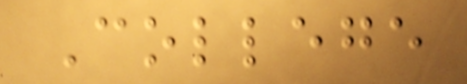College
